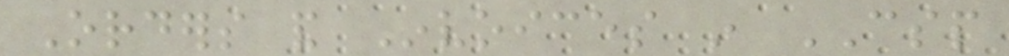Orders and Invoices in CSP
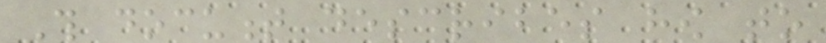This document describes how to
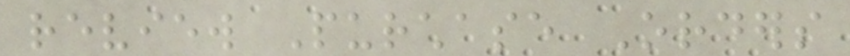review Purchase Orders
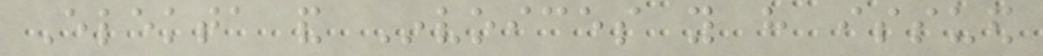Elekta and Invoices you have issued
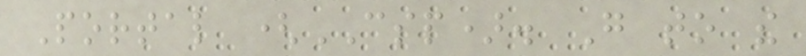Portal (CSP). Go to the
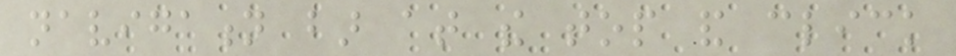navigation bar at the top and click
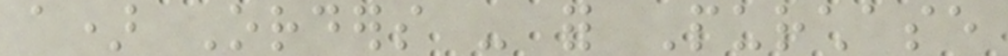a) Orders - for Purchase
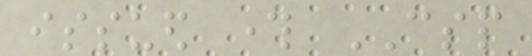issued through CSP
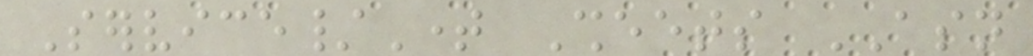Service/Time Sheets ASN
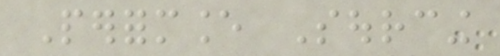Performance Sourcing
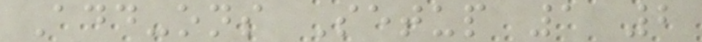Add-ons Setup 1 2
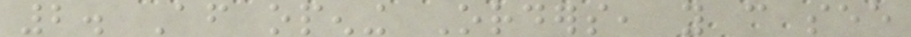2. After opening Orders, you can see
